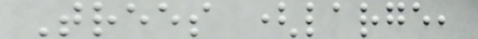Trees (large,
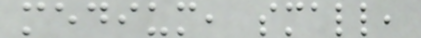medium, small,
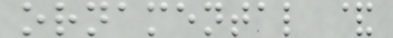ornamental &
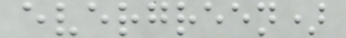evergreen)
